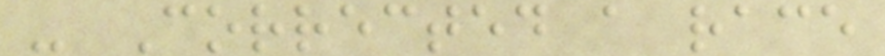- Corrected a race
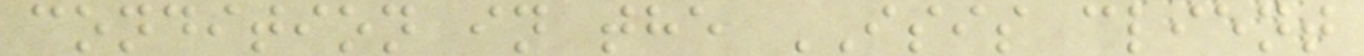condition in the ISIS client
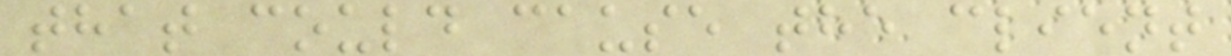that could cause the client
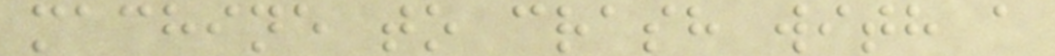machine to crash with a
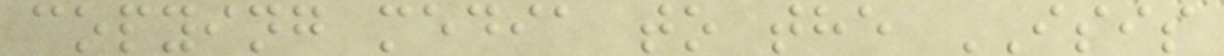copying media to the ISIS
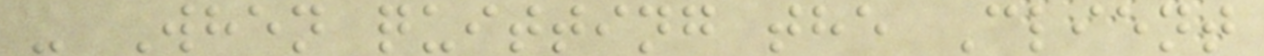- When quitting the Client
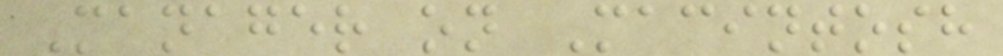Manager on Macintosh
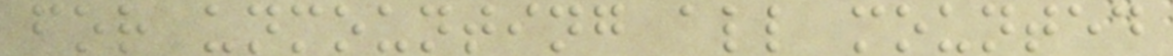for unmounting all mounted
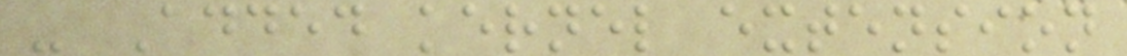- Added kernel extension
